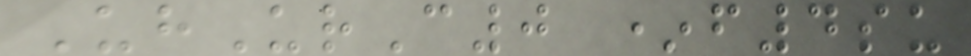UhUrC0 *f4su
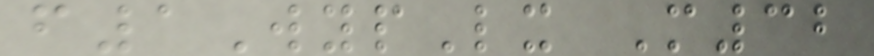f1WypLx M32
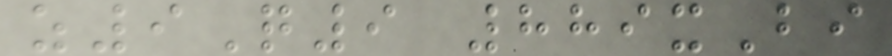z9Q9 889xBi
